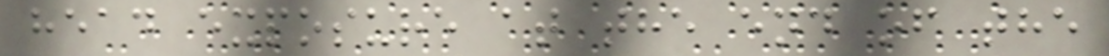head exposure at the end of the
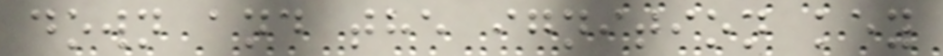down and the ignition key
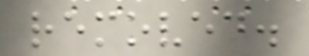removed.
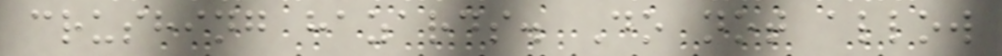crushing hazards. Do not allow
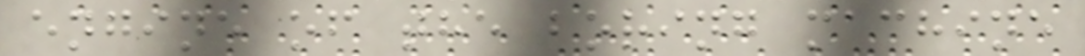engine of the boring machine
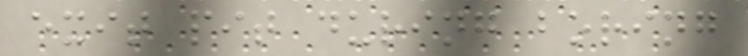exit pit during boring
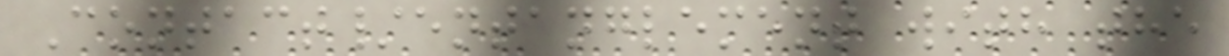Contact/entanglement with the
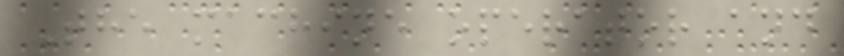The machine operator and
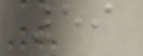59
